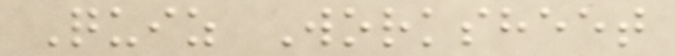Quiz Worksheet
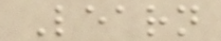Learn
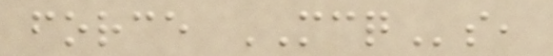force MCQs,
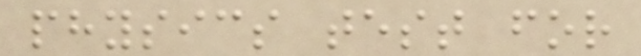physics test for
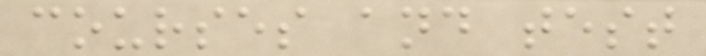courses and test
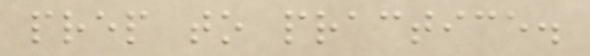prep to practice.
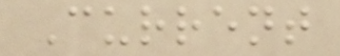Current
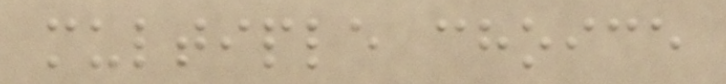multiple choice
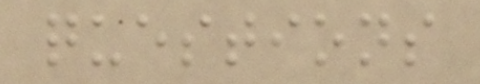questions
